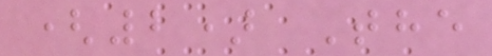(2) The
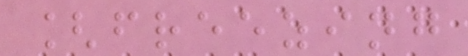[freezing
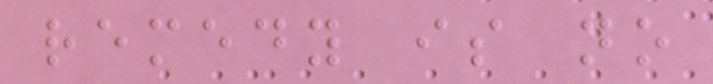remedy is no
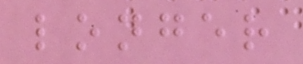longer
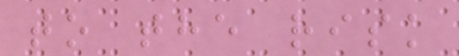to the risk
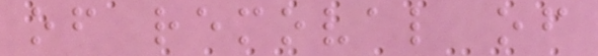of removal of
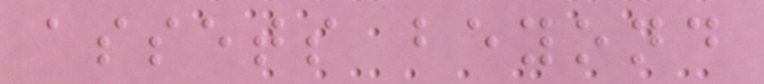assets beyond
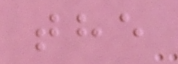the
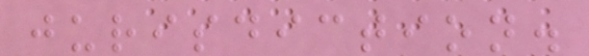jurisdiction.
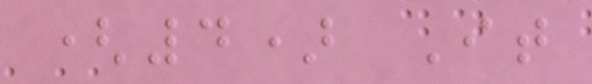(4) It
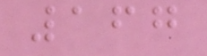167
